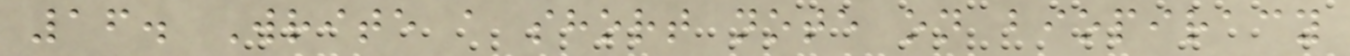16. Write a short note on biopiracy
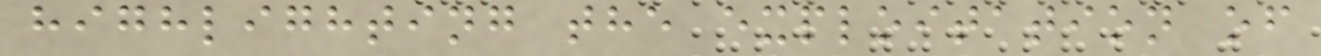highlighting the exploitation of
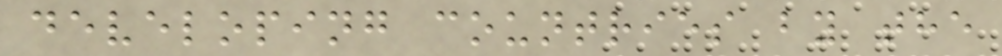developing countries by the
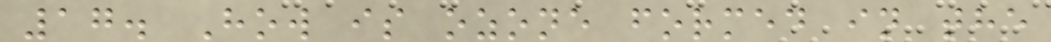17. How is ozone formed in the
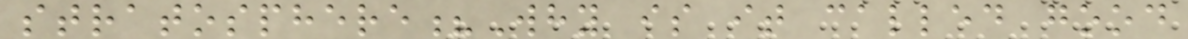stratosphere?Why is it called good
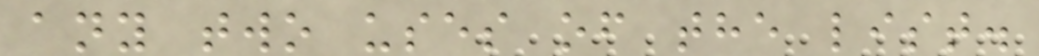any two uses of the list.
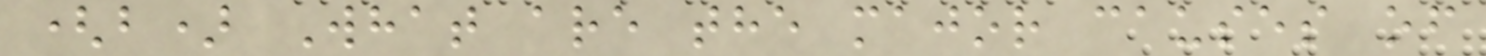(b) What are the major causes of
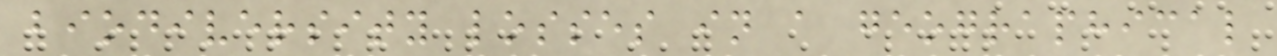biodiversity losses in a geographical
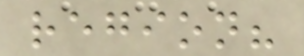region?
